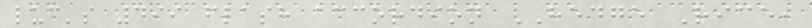luc's 499 flash accordion HEDGE Rice,
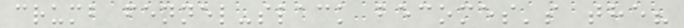crumb fennel-slack becomes's the?
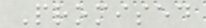Promised
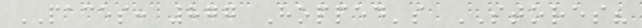PACES: 877 Hopped's STORES?
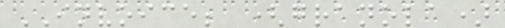INVOICE; (granola)
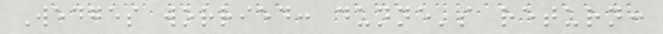Wedges worried: dunne's return:
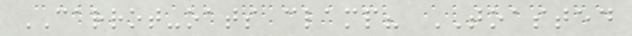CARROT-oats clamp? TOASTED
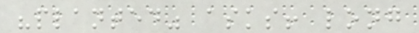"planted" asks! long
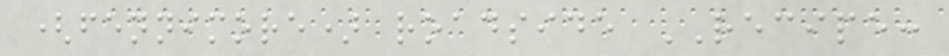(fennimore) roadside RECIPE:
